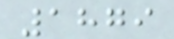1879
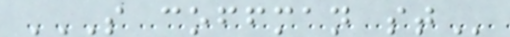S COFFMAN ST
